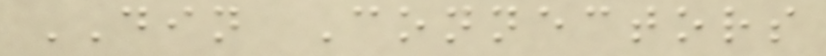DIN Connectors
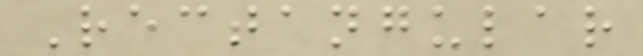Rectangular
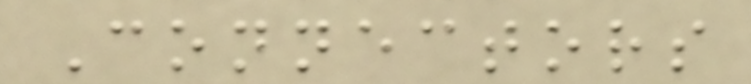Connectors
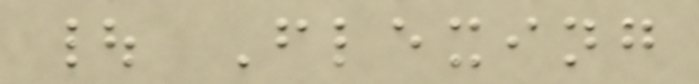| Flexing
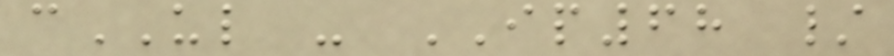cUL - IP68 /
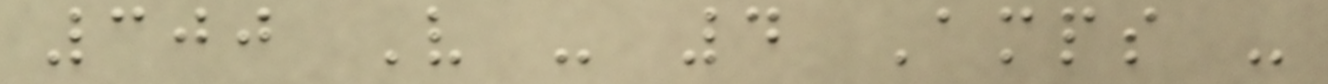300 V - 4 Amps -
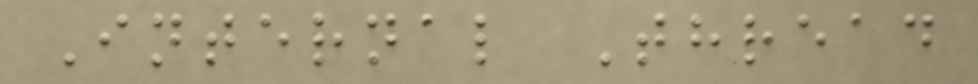Internal Thread
